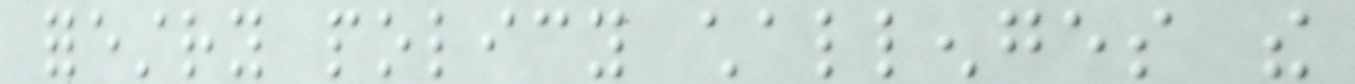forestry policy challenges the
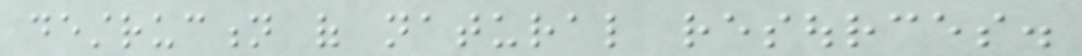destruction of natural resources.
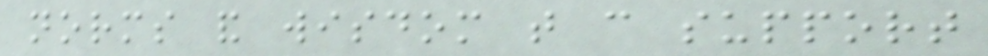norms and wisdom that can support
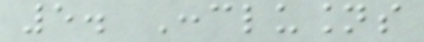5. Conclusions
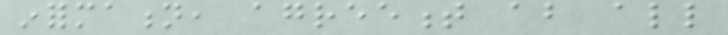information, agreement about all
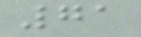71
